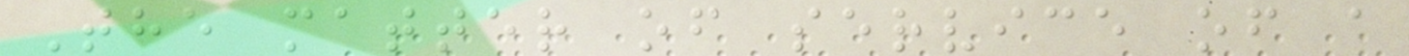The matter of service of a
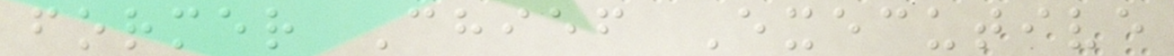former Chief Executive
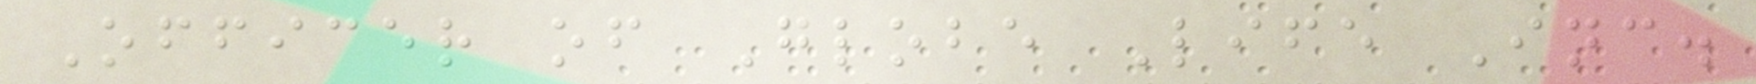Officer of Globe Life Inc.
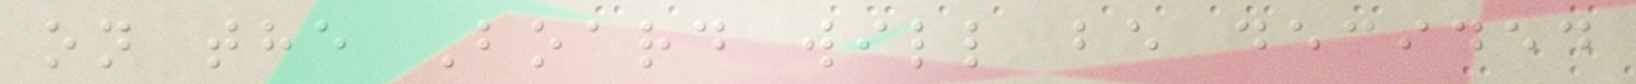on the Board will be decided
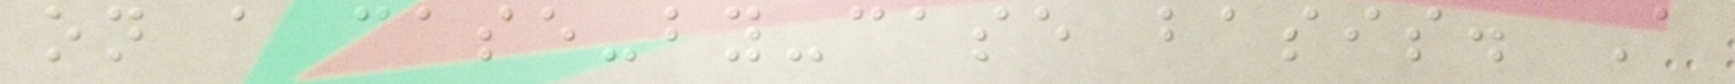on a case-by-case basis. A
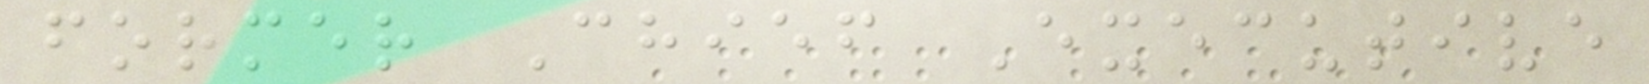former Chief Executive
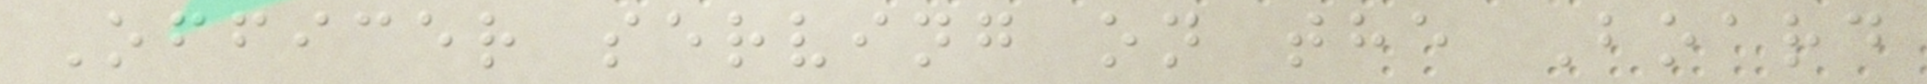Officer serving on the Board
